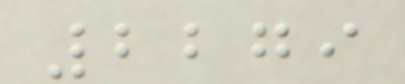2279
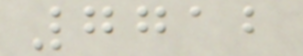7712
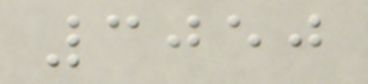3050
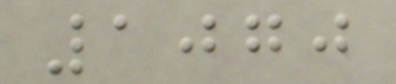1070
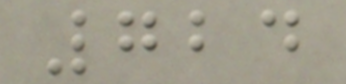724
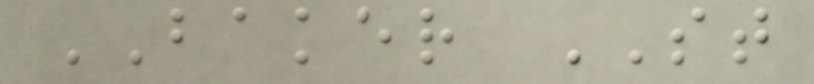BAKER ST
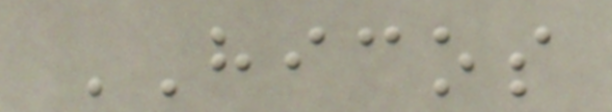HICOS
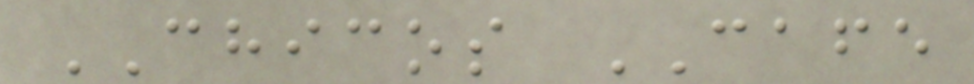CHICOS CAFE
